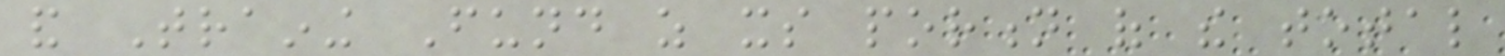and Training Fund as its portion of the total
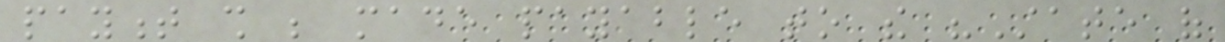payment shall be made payable to the "State of
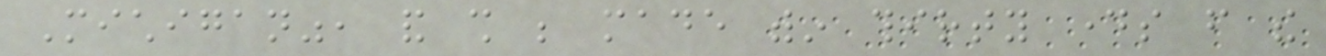Michigan", and shall be made within thirty days from the
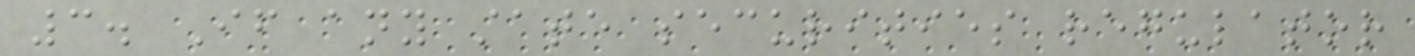3. If any state securities regulator
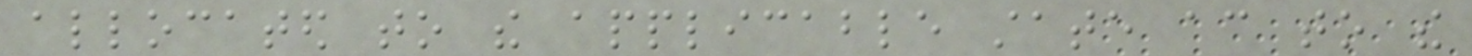allocated to the applicable state according to the
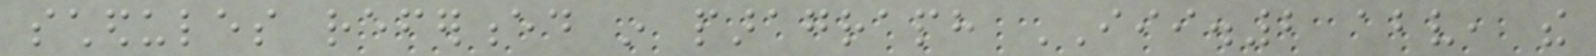schedules referenced in paragraph III.2 above, the
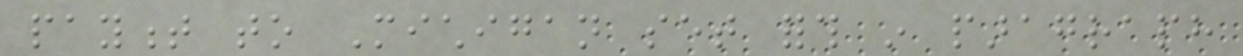payment to Michigan set forth in paragraph
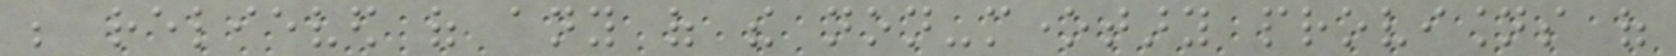be relieved of any of the non-monetary provisions of
